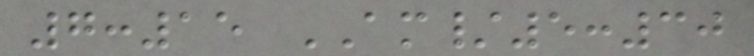7:15 AM/5:30
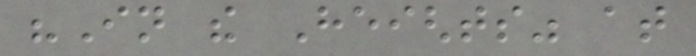"In the Heights" at
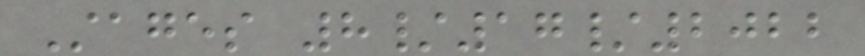Stages 8/17/2022
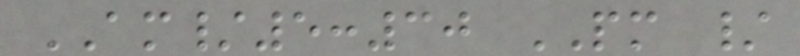AM/5:30 PM /
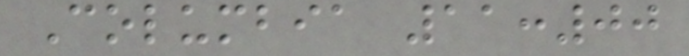Columbia 11:00
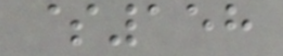$158
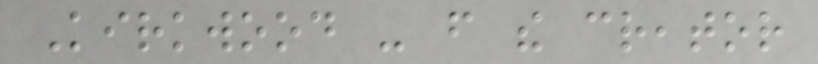Kirkwood - from the creator
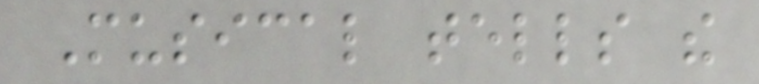Musical tells the
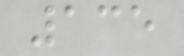135
